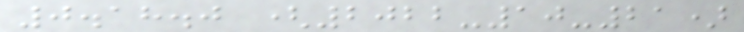0.18.0 (2022-10-21)
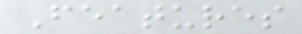Features
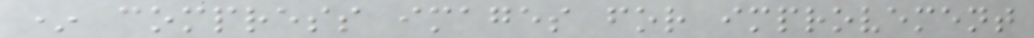* compress images for improvement
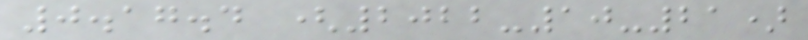0.17.4 (2022-10-21)
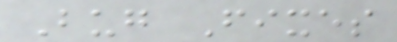Bug Fixes
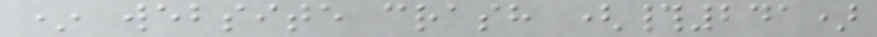* website crash (#241)
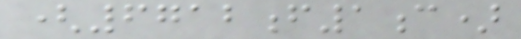(6712f1c)
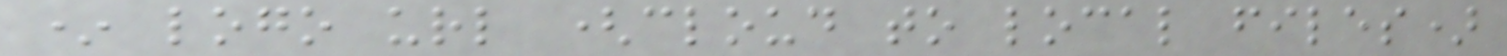* logo url (cloud to local files)
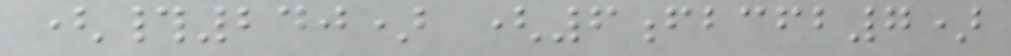(#240) (6fbcfb7)
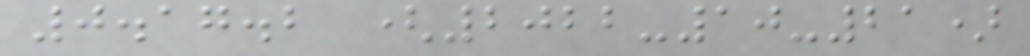0.17.2 (2022-10-21)
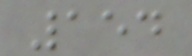154
